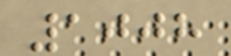1008
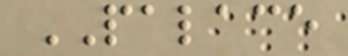PALACE
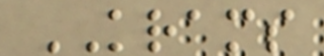KRAMS
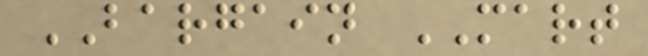BARGAIN MART
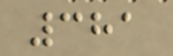381
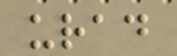urad
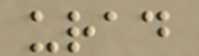urad
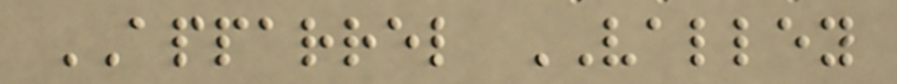APPARREL VALLEY
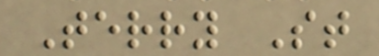Terry St
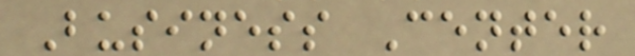Business Center
